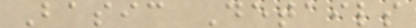Basic Details
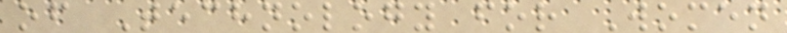of Technology for Women
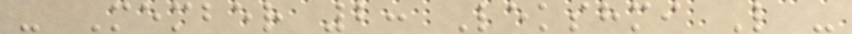- Member 2: Lekshmi L -
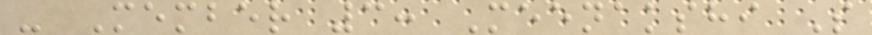- Member 3: Meenakshi S
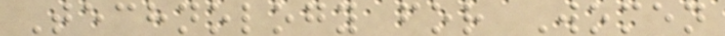Technology for Women
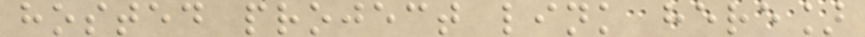hosted project link here]
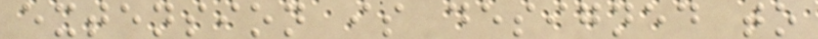extension is designed to
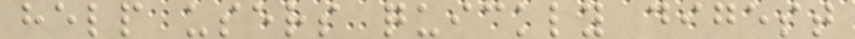help users quickly digest
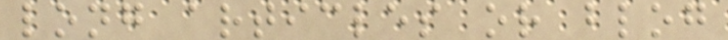long articles or blog
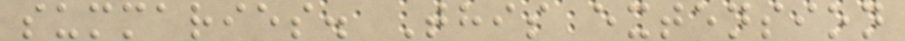summaries. This extension
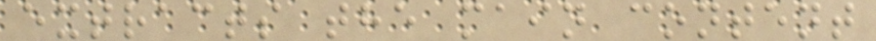extracts the main content
